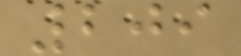209
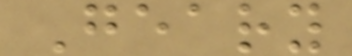Geary
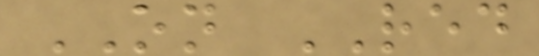ON RED
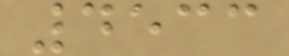4533
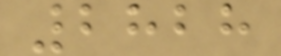2828
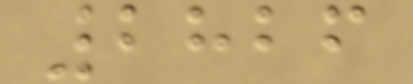2826
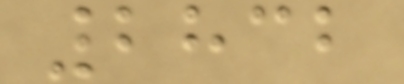2832
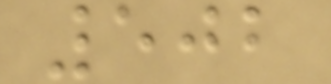502
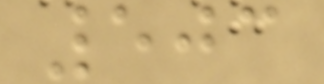503
